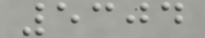5304
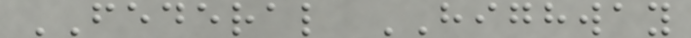FEDERAL HIGHWAY
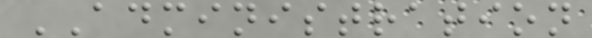ADMINISTRATION
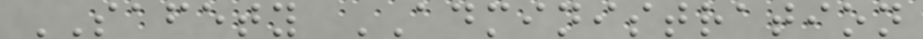SAFETY ADMINISTRATION
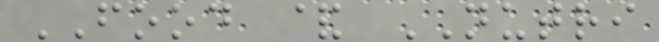FOOD & NUTRI
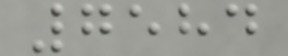7584
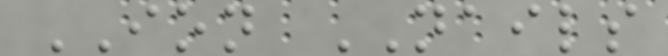ION NAILS
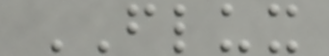FLUX
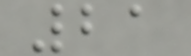21
